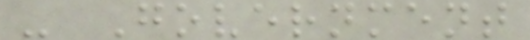- Government
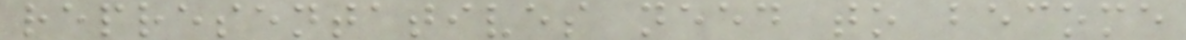representatives need to become
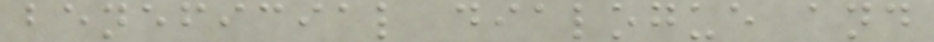beneficial dialogue and
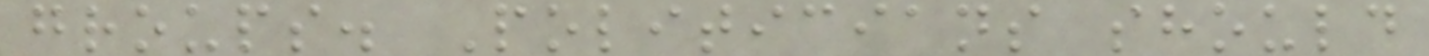groups. Politicians should
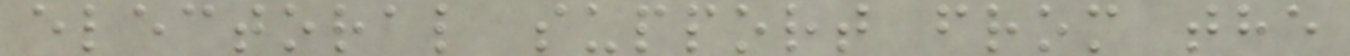electoral support from the
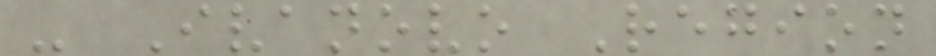- Ivanovo Region
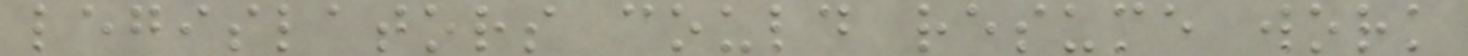legislators could resume work
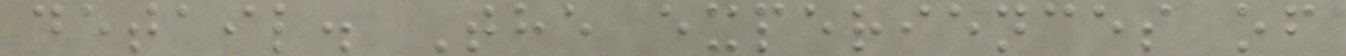detail. The experiences of
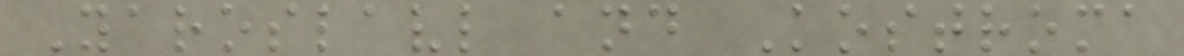Yaroslavl and Kostroma
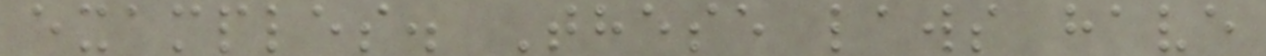examples. These laws have
